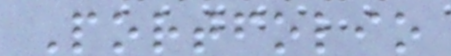Portfolio
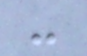-
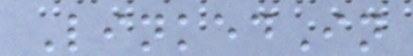LinkedIn
